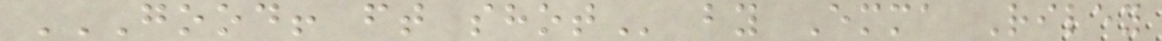GOOD! FT SHOT by Emma Riley
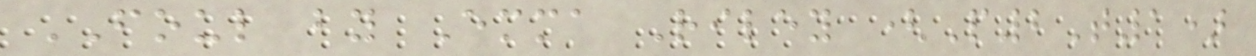FOUL by Emma Riley (P2T1)
